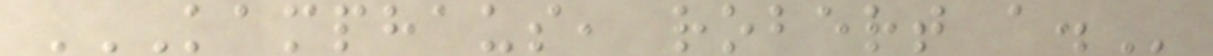KAMPHAUS, ROBERT A.
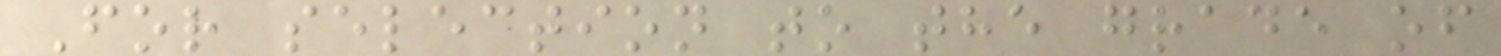For selection to the grade of
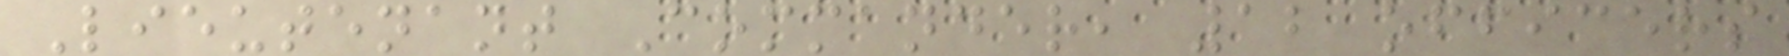Lieutenant Commander, 12 officers
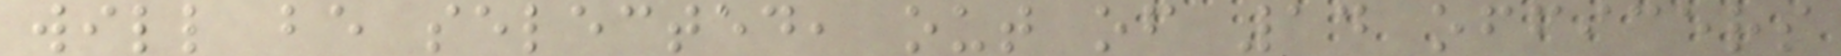will be selected, out of 14 officers
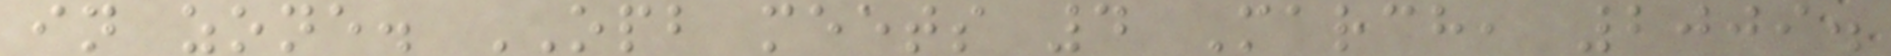in zone. OPB meets 4 March, 2009.
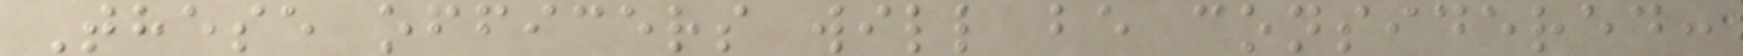These officers will be considered:
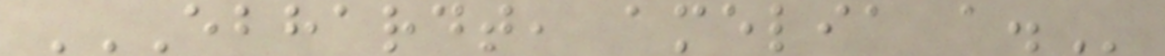EBHARDT, AMELIA A.
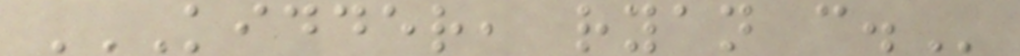KIDDER, RYAN C.
